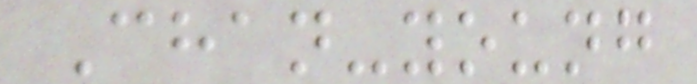Chan-young
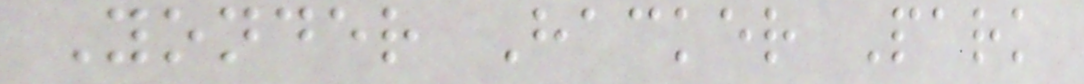Yonder Hacker Park
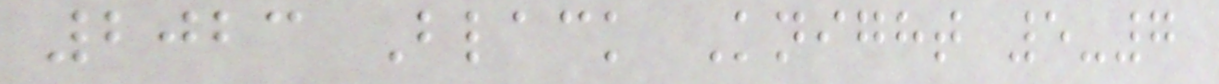2023 Black Knight 5-7
